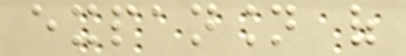expansion of
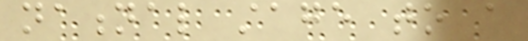national stage to a
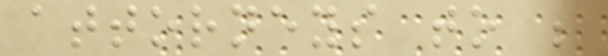attorneys to be
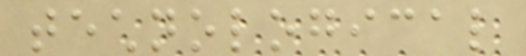technological
